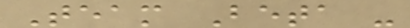Team Beta -
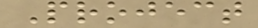Project
